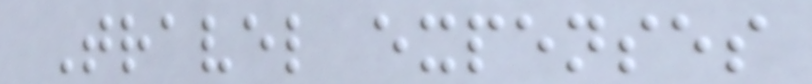Travel expenses
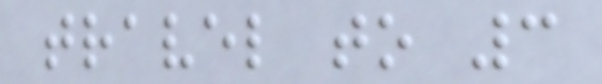travel to 3
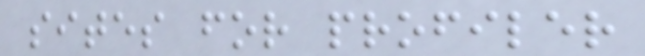sites for profiler
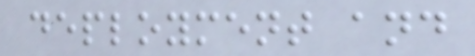deployment and
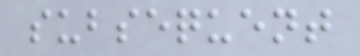subsequent
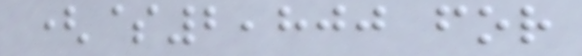($2,800 for
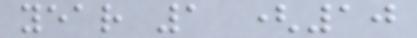year 1 (10
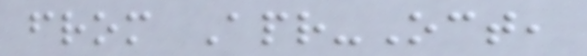from Apr-Oct,
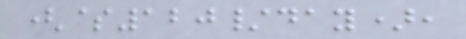($120/day),
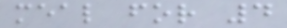meal for 4
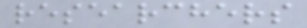researchers
